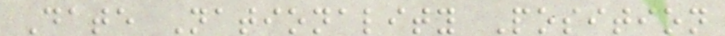Date Nationality Position
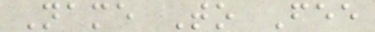Name To Fee
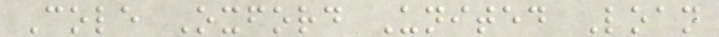Cole Oxford United Loan
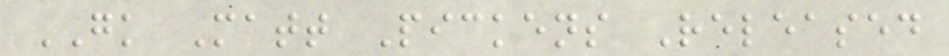GK Matt Pickens Released
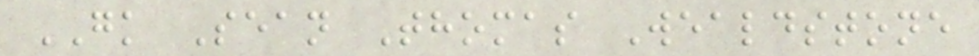GK Sean Thomas Wealdstone
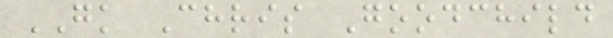GK Chris Goodchild
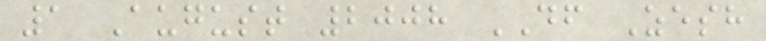1 August 2008 DF Zesh
